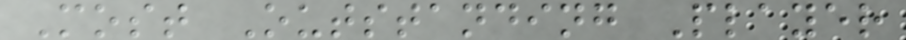Most Outstanding Player
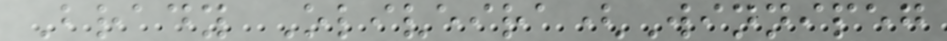Brady Oliveira(Winnipeg
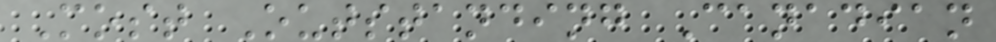Most Outstanding Canadian
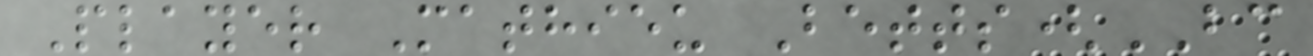Player Mathieu Betts(BC
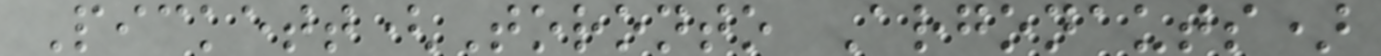Pickett(Toronto Argonauts)
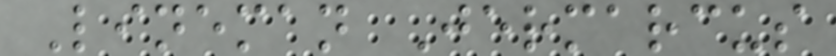Lineman Jermarcus
